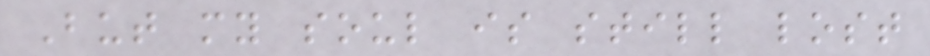But my soul is still lost
